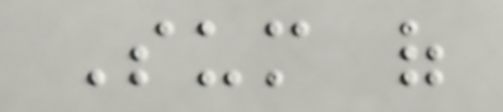Sum of
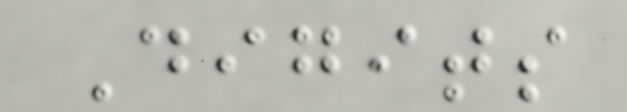Digits
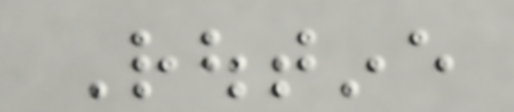Routine
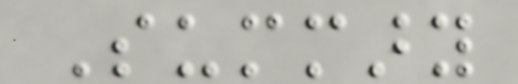Summary
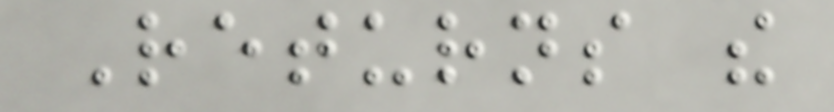Returns the
